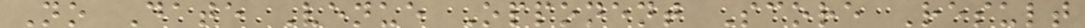No Date Venue Opponent Score Result
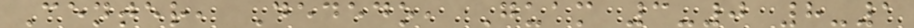Center, Dededo, Guam 3-0 8-1
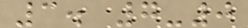3. 7-0
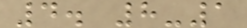4. 8-1
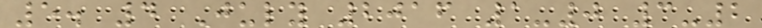5. 4 July 2016 1-0 3-2
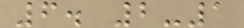6. 2-1
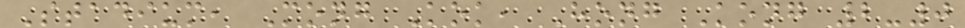Stadium, Mong Kok, Hong Kong 2-0
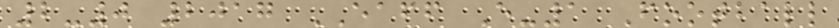2-0 2017 EAFF E-1 Football
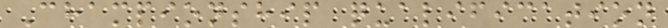Championship qualification
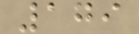179
